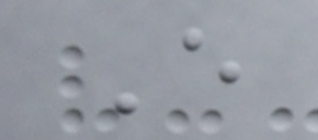E
